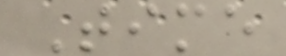Time
